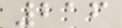216
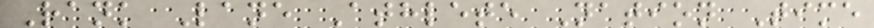Rank Lane Athlete Nation Time
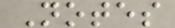Notes
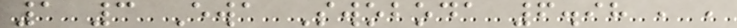1 3 Ewa Swoboda 6.98 , ,
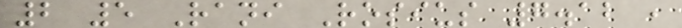2 5 Rani Rosius 7.12 ,
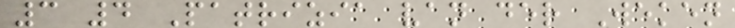3 4 Patrizia van der Weken
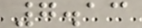7.13
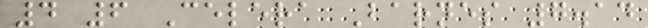4 6 Celera Barnes 7.14
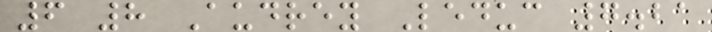6 8 Audrey Leduc 7.21
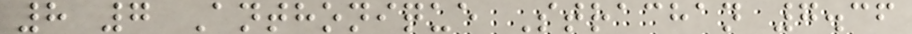8 7 Anthonique Strachan 7.36
